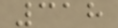318
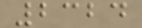2324
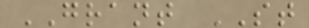GRANT ST
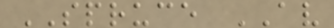SPRUCE AV
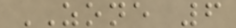ZONE 6
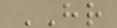HR
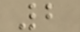2
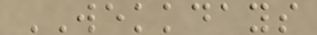WEKKDAYS
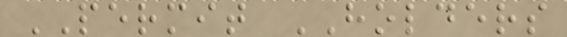PERMIT HOLDERS
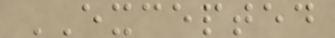EXCEPTED
